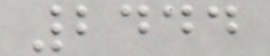2444
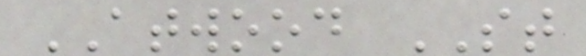ATWOOD ST
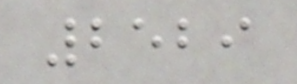2529
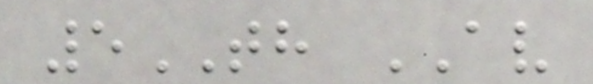5TH AV
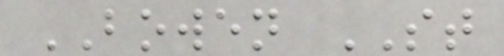BOWEN ST
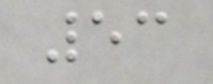53
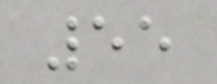55
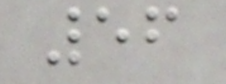56
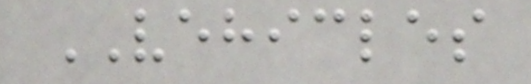VEHICLES
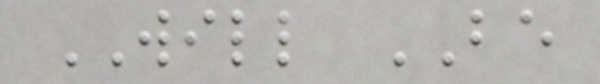WILL BE
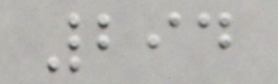294
